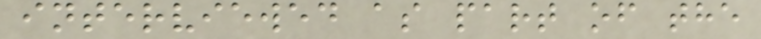interviewed as part of the
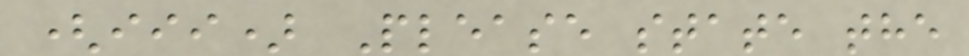(iii) Please state the
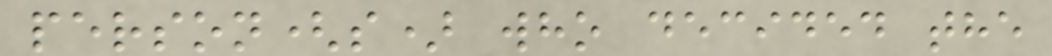person(s) who decided the
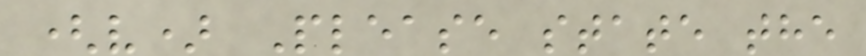(v) Please state the
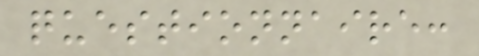questionnaire:
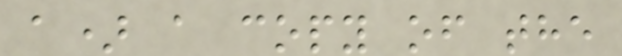a) a copy of the
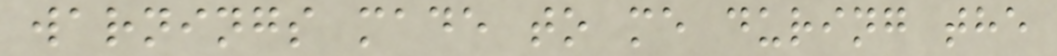warnings made to me during the
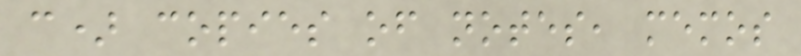c) copies of notes, memos
